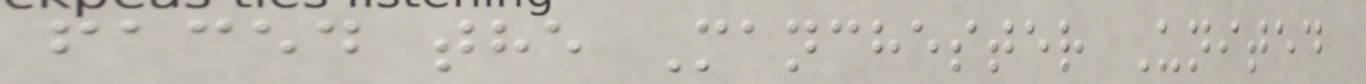faced the Manchester United
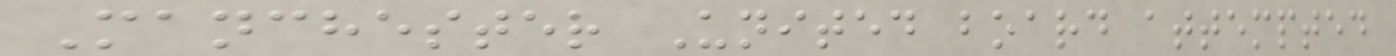Manchester United board attempted
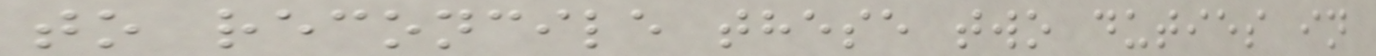to reconcile these two duties in
